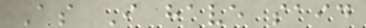As I have said
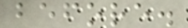before.
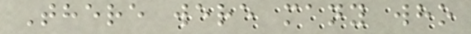There were many who
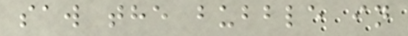saw the bubble in
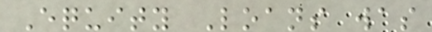Equity Loans was
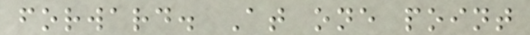forward. At one point
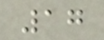17
